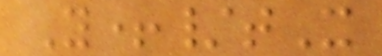Y+/tX
